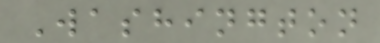Washington
